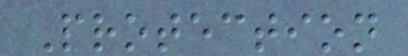Protection
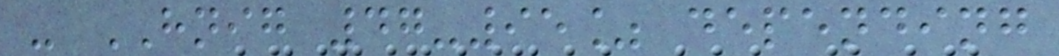- HNIG 47-95% depending
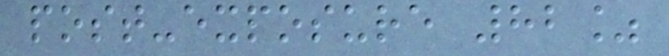post-exposure 82%
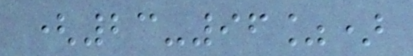(23-96%)
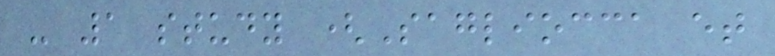- 1 study (Sagliocca et
